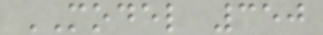MODEL 350
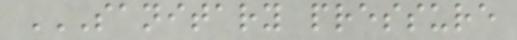SANITARY PRESSURE
